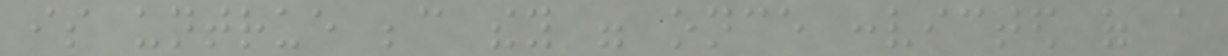is untrue because they were once convicted of a
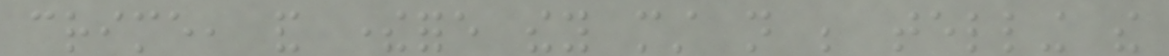crime, and therefore they must not be telling the
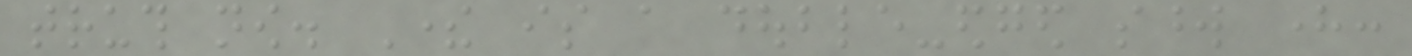truth now. There is a double-edged sword here:
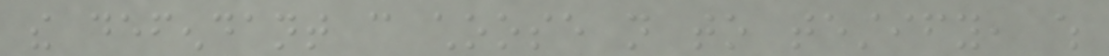the defendant can choose not to testify, which
